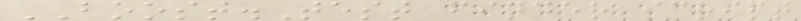BOOST.Test finder script
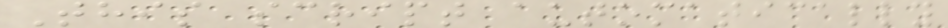This script automatically
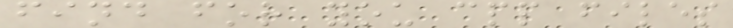find for you cpp files
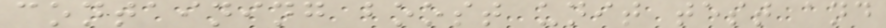containing boost unit test and
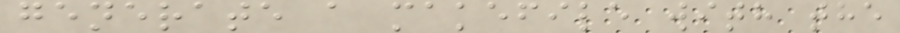generate a makefile with the
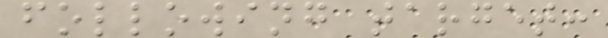following target:
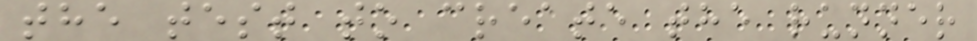the test to create the runner
